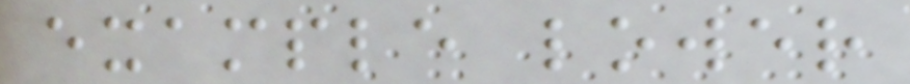example lower
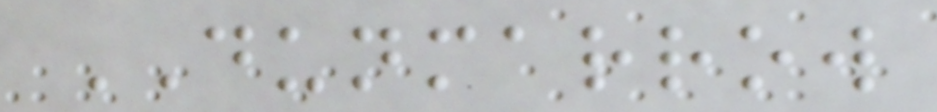DUNMARROW
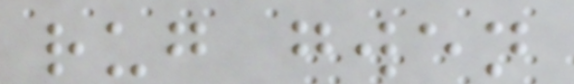rug gwen
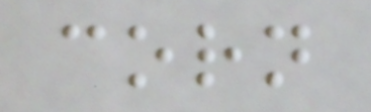corn
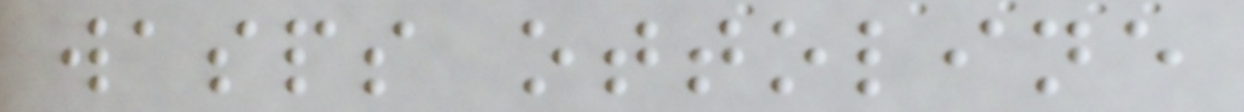wasps ottoline
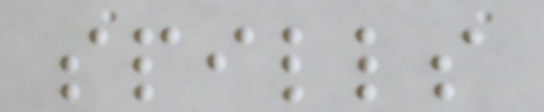spills
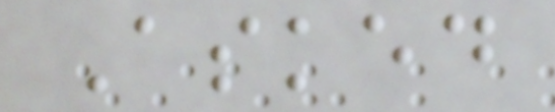Asked
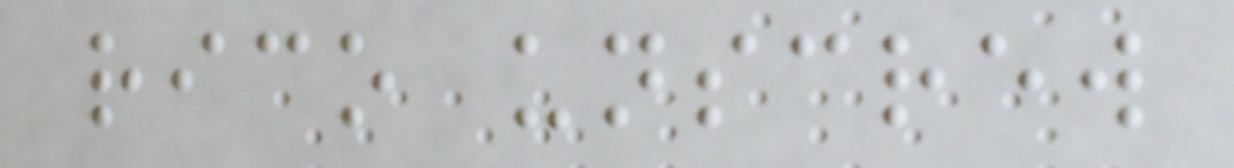rico unscrew
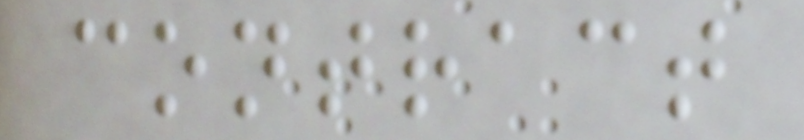contract
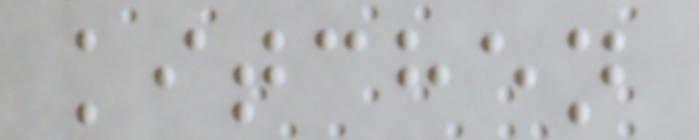kitchen
